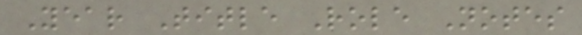Year Title Role Notes
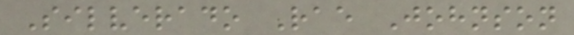Silverado Rae Johnson
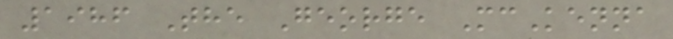1986 The George McKenna
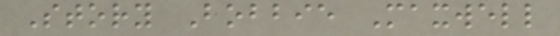Story Bobbie Maxwell
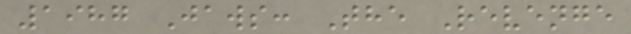1987 Jaws: The Revenge
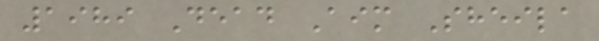1989 Dead Aim Sheila
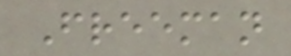Freeman
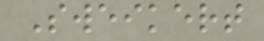Sweikert
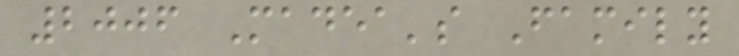2006 Madea's Family
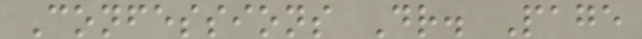Confessions Dr. Page
